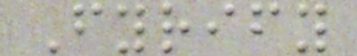Fyrify
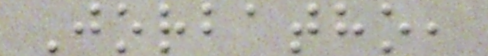Jorbatho,
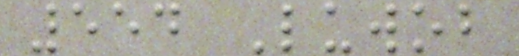554 Luwob
